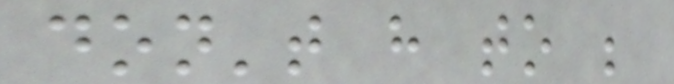don't have to be
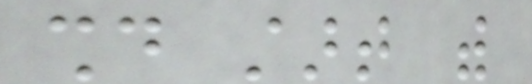should start with
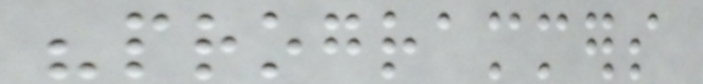"programmers
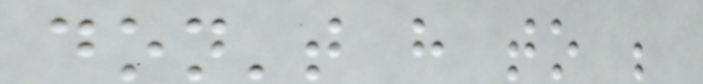don't have to be
